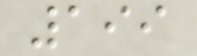199
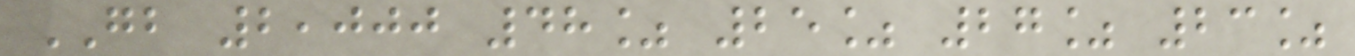GB 2,000 48% 25% 27% 23%
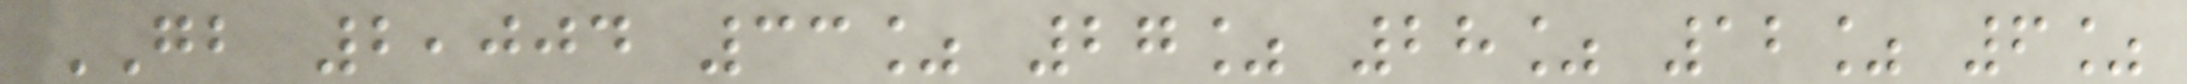GB 2,004 33% 27% 28% 12% 6%
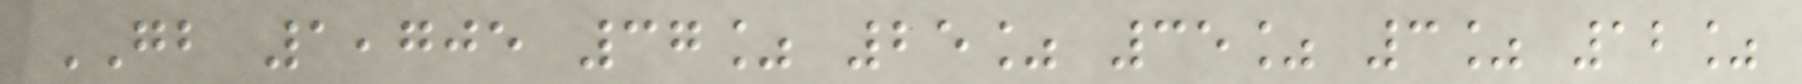GB 1,705 37% 25% 35% 3% 12%
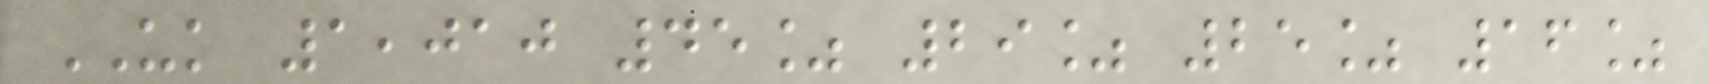UK 1,010 45% 29% 25% 16%
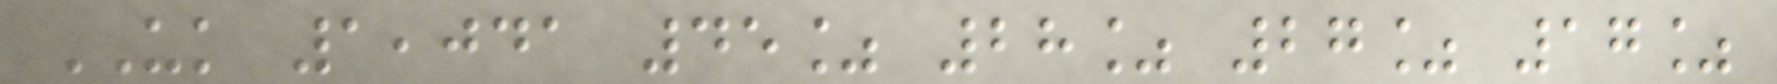UK 1,041 45% 28% 27% 17%
